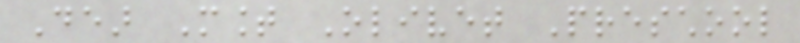Dear Mount Olivet Preschool
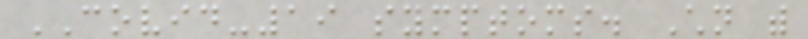COVID-19 symptoms. Children with
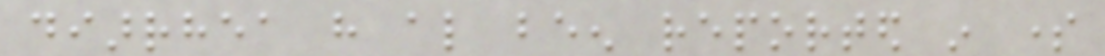diarrhea have also been reported in some
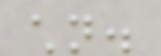children.
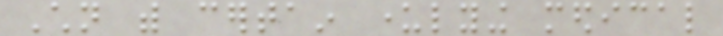Children with certain underlying medical
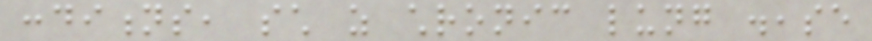conditions, such as chronic lung disease
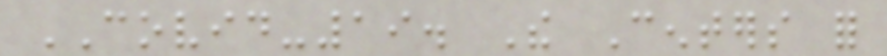COVID-19. The Centers for
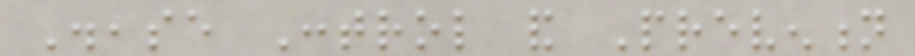Disease Control and Prevention
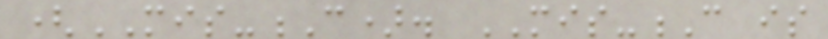(MIS-C). MIS-C is
